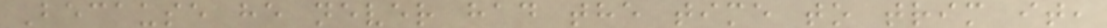Because he never had the time to trim it,
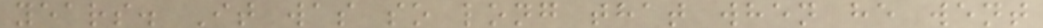years. It was so long that when he went
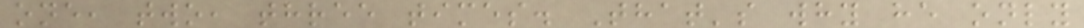one, two, three times. That's why he only
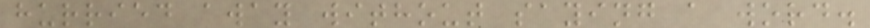hurried away without saying a word.
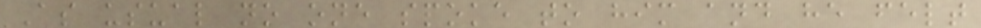As usual no one spoke to him and he felt
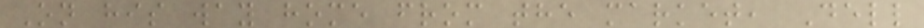On his way home from the market, Dell
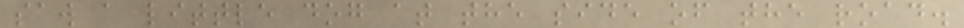saw a little dog at the side of the road.
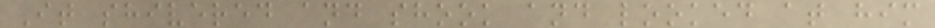It shivered and shook and looked at him
